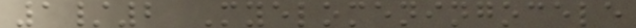1/2 Myelomeningocele
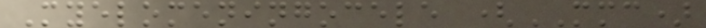Myelomeningocele (MMC)
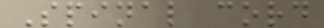Spinal cord
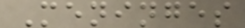Meninges
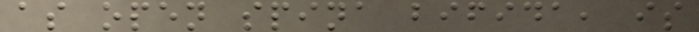as open spina bifida, is
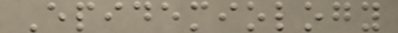Epidemiology
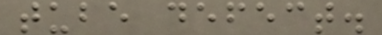tube defect.
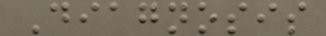Diagnosis
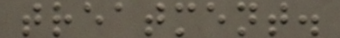treatment.
